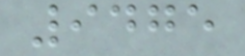9475
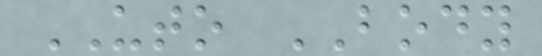UTO BODY
